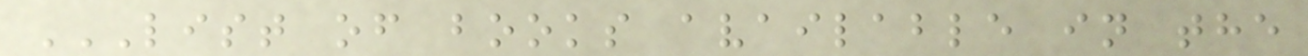LIST OF BOOKS AVAILABLE IN THE
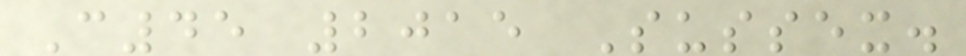C45 2015 Sussex.
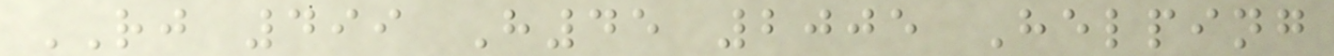RJ 499 H45 2005 Helping
